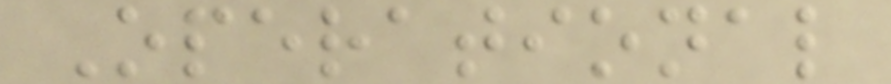Operational
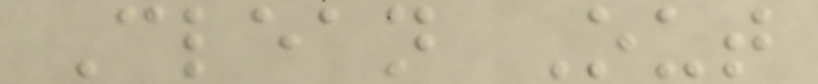Clean Out
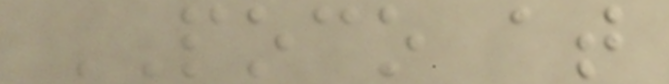POCO at
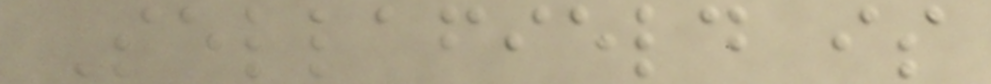Sellafield is
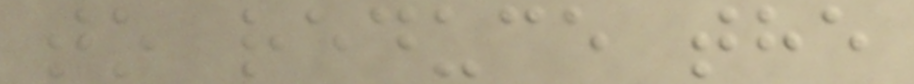to reduce the
